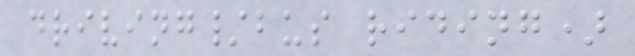driving/bus riding)
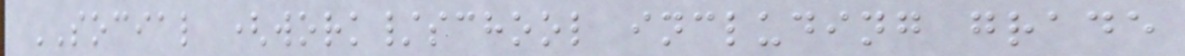SOCIAL (work/school including grade
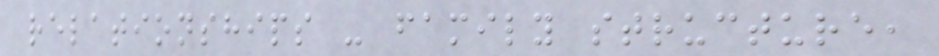relationships - family structure,
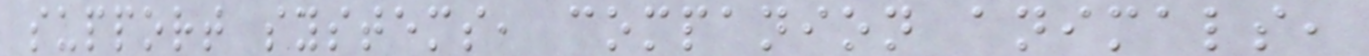support systems, companion animals,
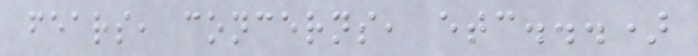fears, concerns, etc...)
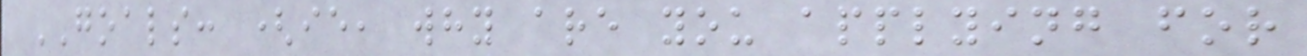GOALS: (ie, why are you applying for
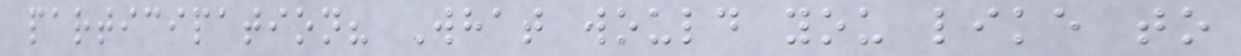participation? What would you like to
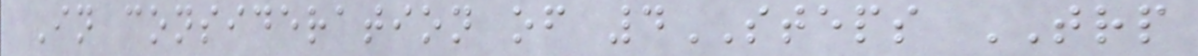In consideration of 4STEPS TRP
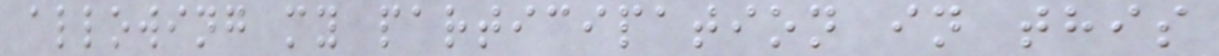allowing my participation in this
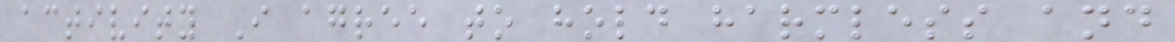activity I agree to hold harmless and
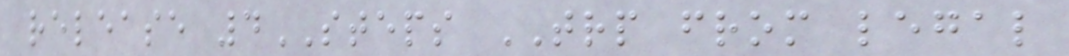release 4STEPS TRP from legal
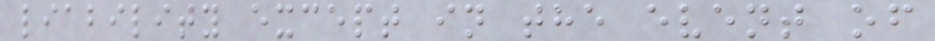liability except in the event of
